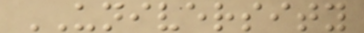UNIVERSITY
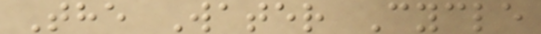The Water Cycle
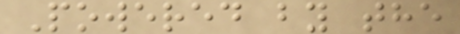Powered by the
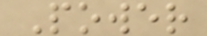Power
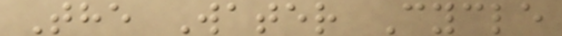The Water Cycle
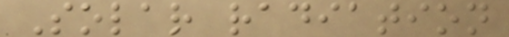Solar radiation
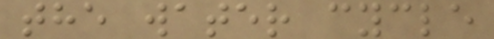the water cycle
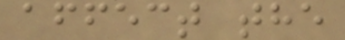affect the
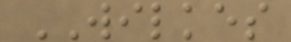WILKES
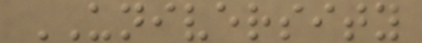UNIVERSITY
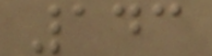143
